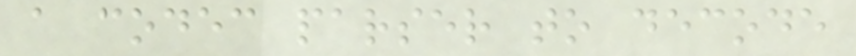a codec parser to decode
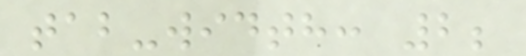tab-width: 2;
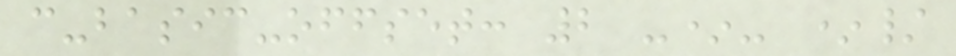c-basic-offset: 2 -*- */
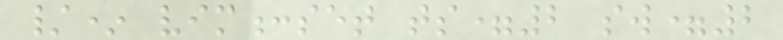/* vim:set ts=2 sw=2
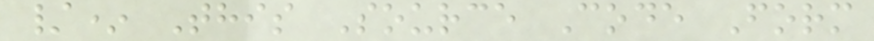/* This Source Code Form
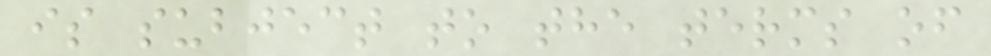is subject to the terms of
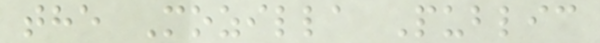the Mozilla Public
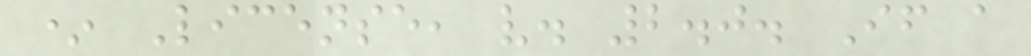* License, v. 2.0. If a
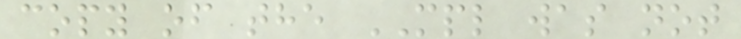copy of the MPL was not
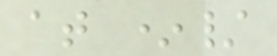at */
